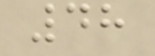48
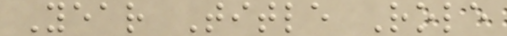Year Title Role
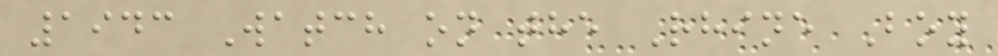1943 Watch on the Rhine Boy
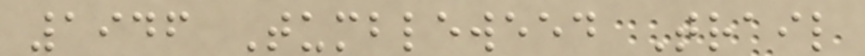1946 Tumbleweed Trail
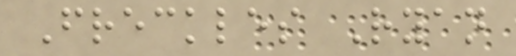Freckles Ryan
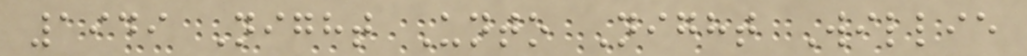1949 Night Unto Night Willie
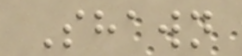Shawn
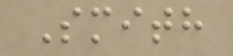Smith
